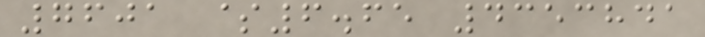7601 $6.65 4353841
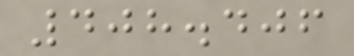408.406
